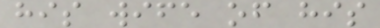his wife of his
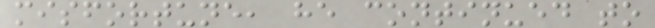misfortune, he continued to
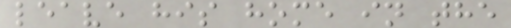leave his home in the
